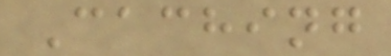Caching
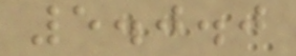5.0.0
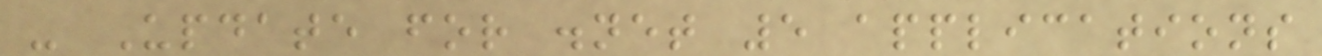- Update for .net 5 applications
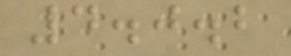4.0.2
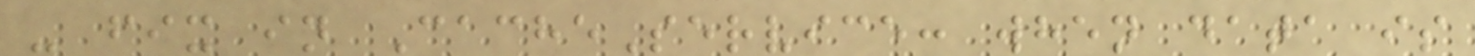- fix in CacheService: when data is
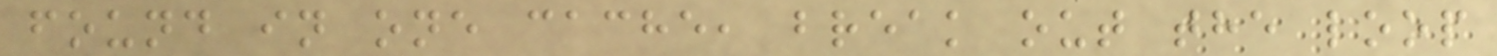found in one cache, break out the loop
